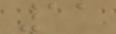11
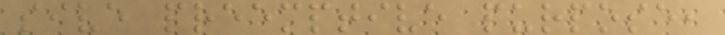sive preemptive purpose,
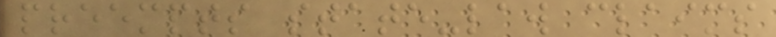preempts state-law claims
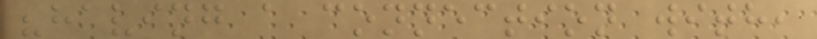"having a connection with,
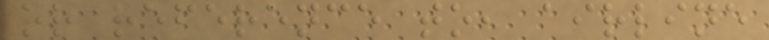or reference to, airline
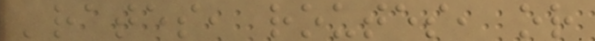'rates, routes, or
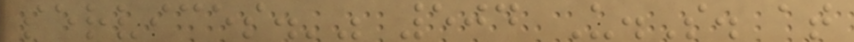services.'" 504 U.S. at
